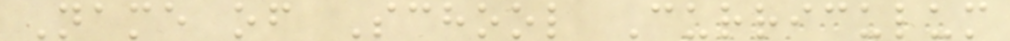Name of School Curriculum
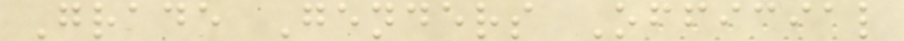Grade Genders Official
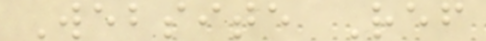Website Ref
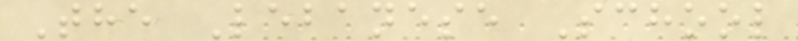The Lebanese School
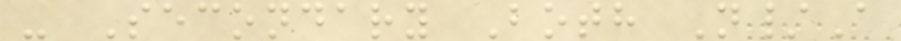- Secondary Both N/A
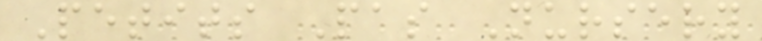Petits Pas Nursery
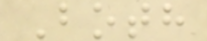Both
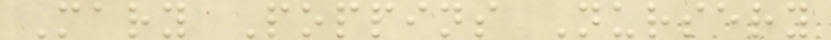Mary Poppins Nursery
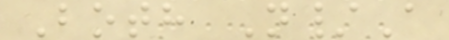Both N/A
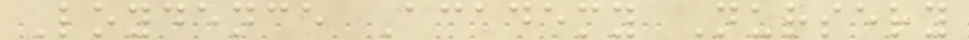Loydence Academy Nursery
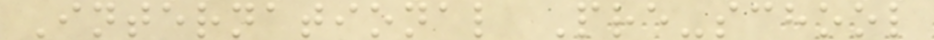International Pre-school
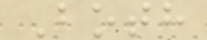Both
